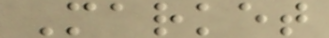Market
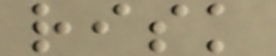risk
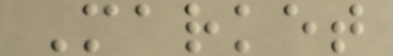Market
